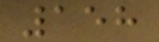158
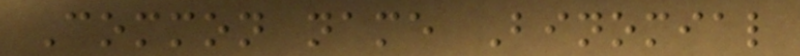Common name Binomial
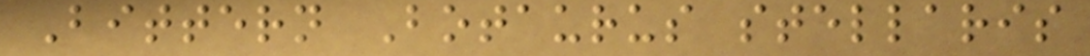Bittern Botaurus stellaris
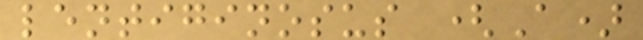lentiginosus (A)
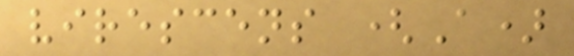virescens (A)
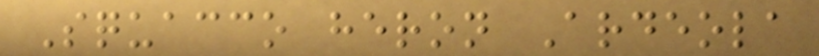Squacco heron Ardeola
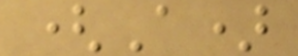(A)
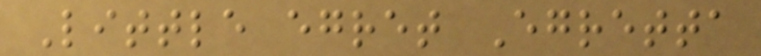Little egret Egretta
